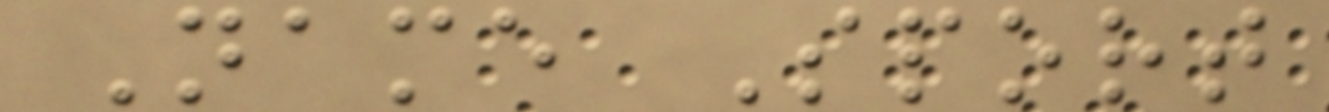Name Sport
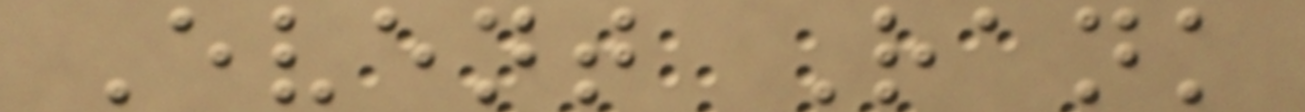Event Rank
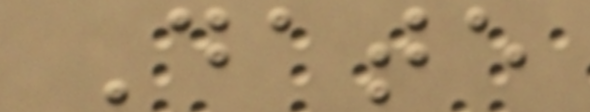Date
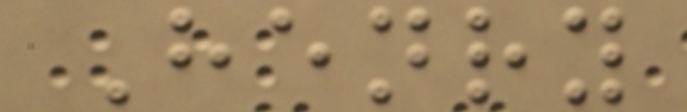Henry
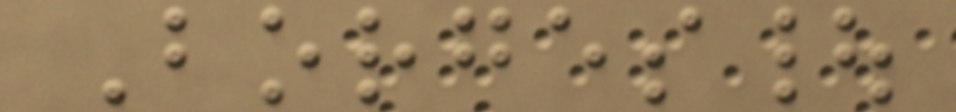Borges|
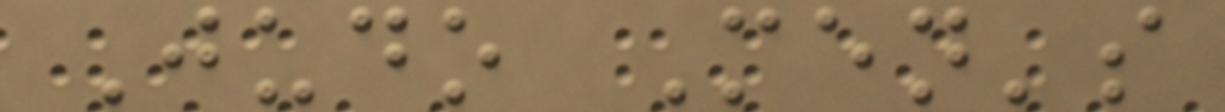Judo Men's
